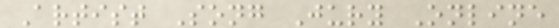Artist Song Jury Online
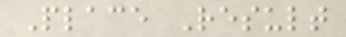Place Result
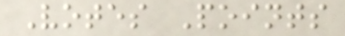Votes Points
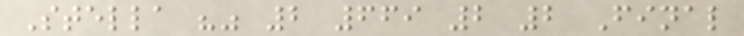Stella "" 2 669 2 2 Final
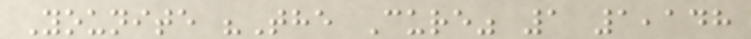Younite "The Cure" 1 1,148
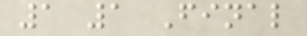1 1 Final
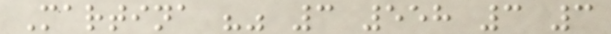Martina "" 3 558 3 3
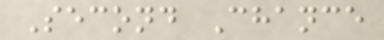Second Chance
